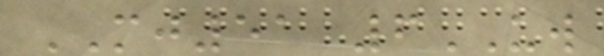MJ51 6UW
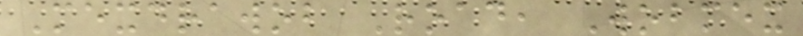Mexdrawob Road, Wobmex
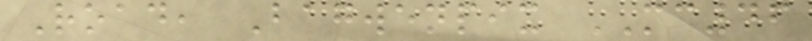Road, Bagwenpix MC46
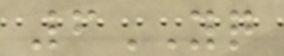6YQ
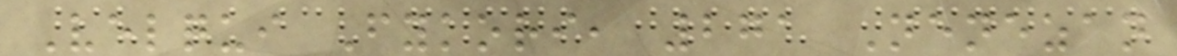Velqui Fykori, 271 Nenezan
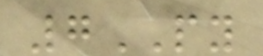7PY
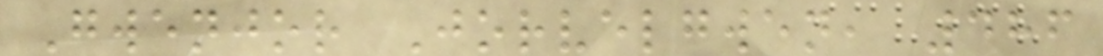Gwenjor Jorvelgwen, 486
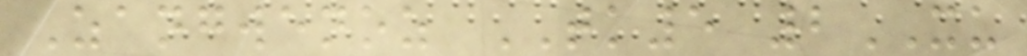Zangwenoz TK5 2XU
